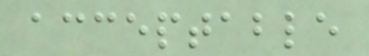acceptable
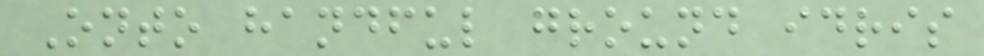Onto handful ground idris
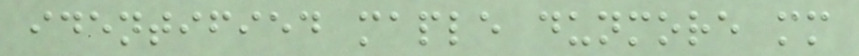identified maple dunmore mm
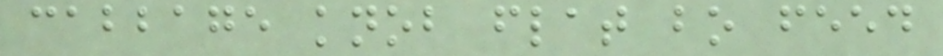cabbage knob flat bo feed
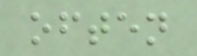often
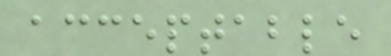acceptable
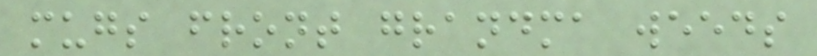mugs front grandma weeds
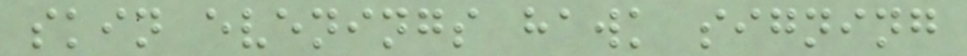skin evenings hawk signing
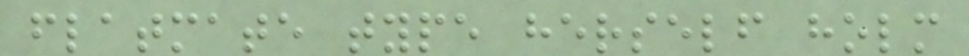flatmate type herself holm
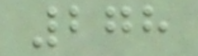278
